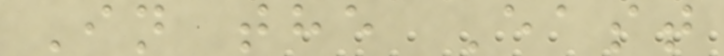In the East
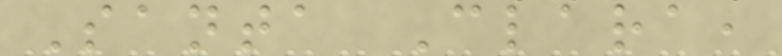Santa Clara,
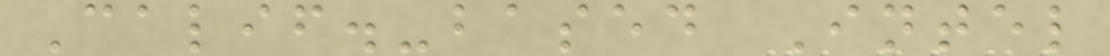Calif.-based Intel
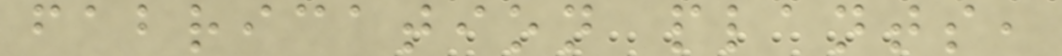fabrication plants,
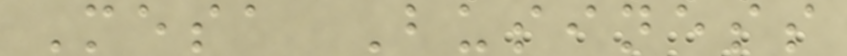Mesa Business
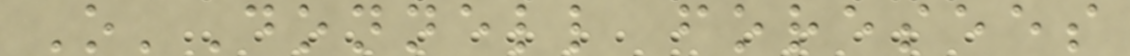O'Donnell foresees
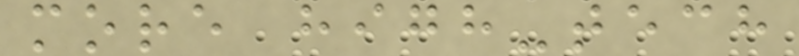more high-tech
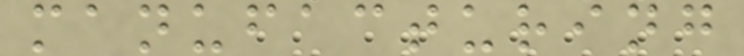manufacturing
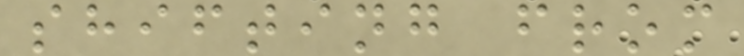shifting from
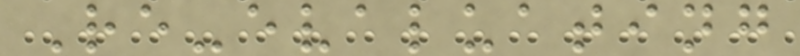Re-evaluating
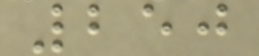250
